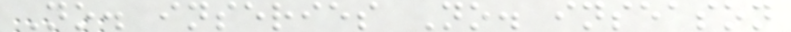No. inseries No. inseason
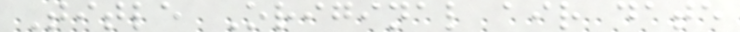Title Original air date
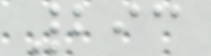293
